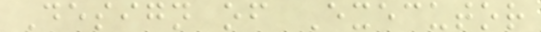Design of Executor
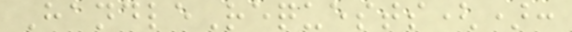HandleRequests():
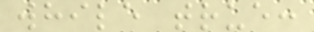while true:
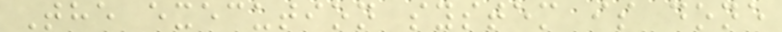The execution system is done
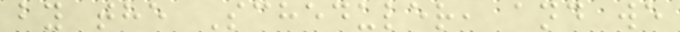by the Scheduler, and we
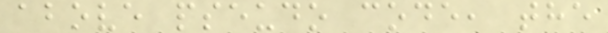above pseudo code, the
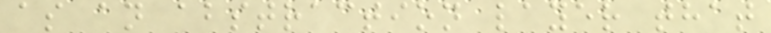as an abstraction layer that
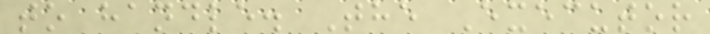to handle. The Executor
